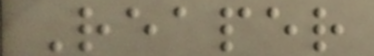Reaper
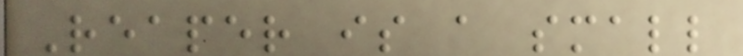Reaper is a small
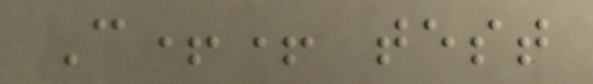C++ test
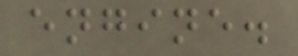engine.
